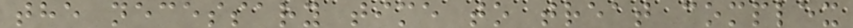the necessary time to treat complex
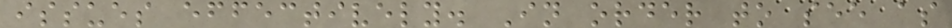issues effectively. In order to see as
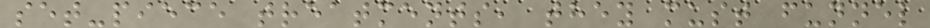set-piece treatments, they must funnel
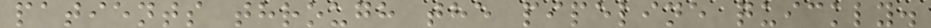patients through the pipeline quickly.
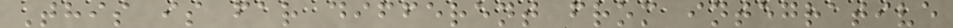This is far different from integrative
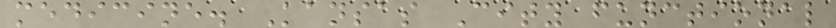medicine. Kansas City functional
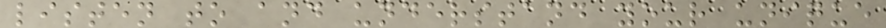listen to and understand your unique
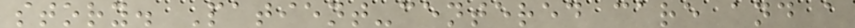story. Patient-centered care and a
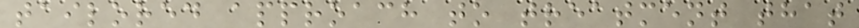tailored approach to treatment that
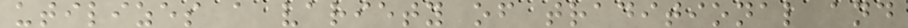utilizes a variety of traditional and
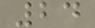24
